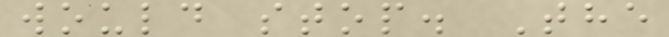would stop. The
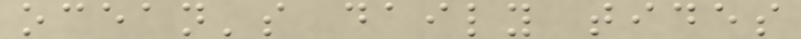ocean's daily tides
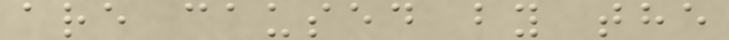are caused by the
